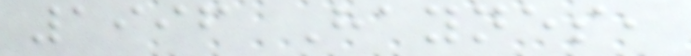1996 Haynes,
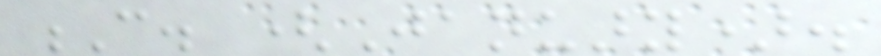C. (January).
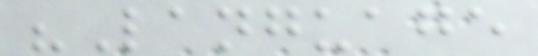"Language
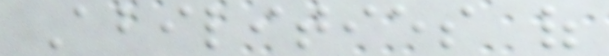Abilities of
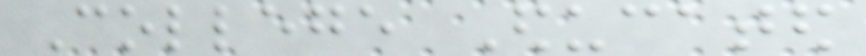College Educated
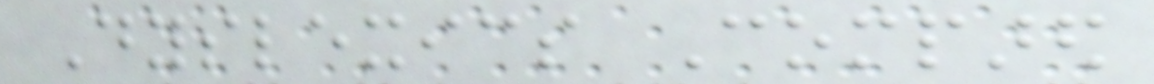Dyslexics Compared
